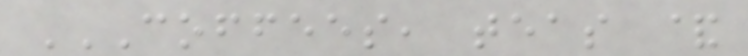COFFEES, TEAS &
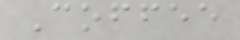Coffee
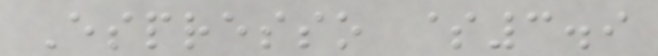Espresso $3.9
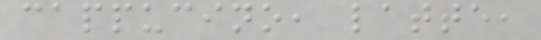cappucino, latte,
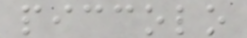piccolo
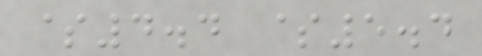$4.4 $5.4
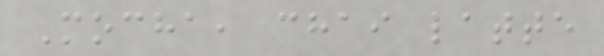Mocha, chai latte
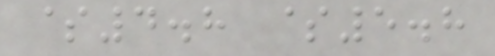$4.8 $5.8
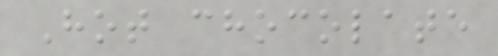Hot chocolate
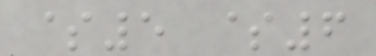$5 $6
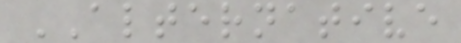ALTERNATIVE
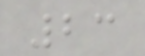23
